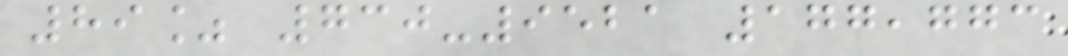89% 730-9521 177,773
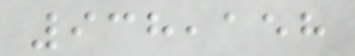938,158
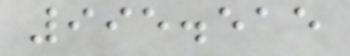995.515
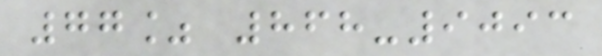77% 868-9093
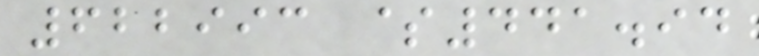622993 $441.94
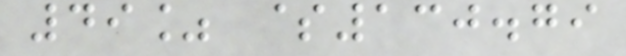49% $130.79
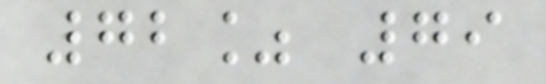72% 79
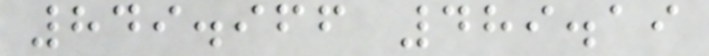849.966 489.19
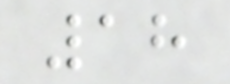18
